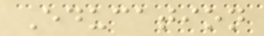Education
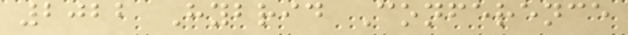2022 Hybrid Conference
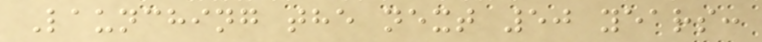Launching the next 50 years:
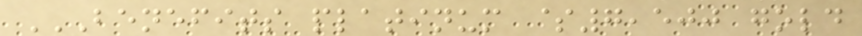BENEFITS PLATINUM $7,500 GOLD
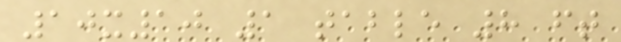10x10 1 table 8 ft
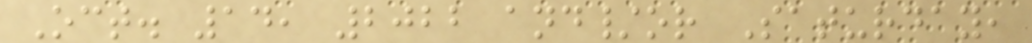Oct. 14, 2022 and/or Saturday,
